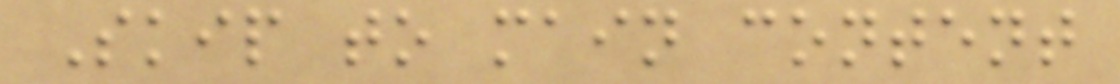Skip to main content
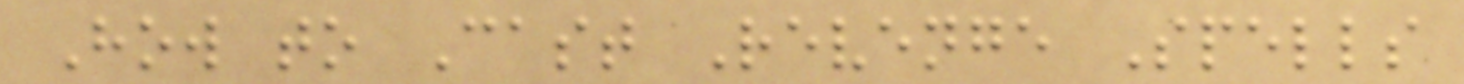How to Cast Revenge Spells
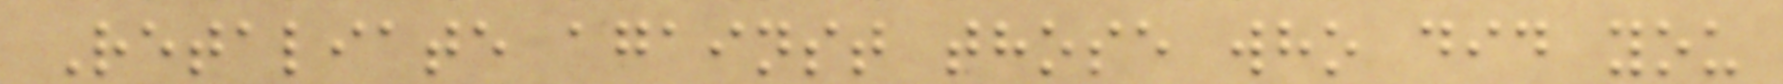Retaliate against those who did you
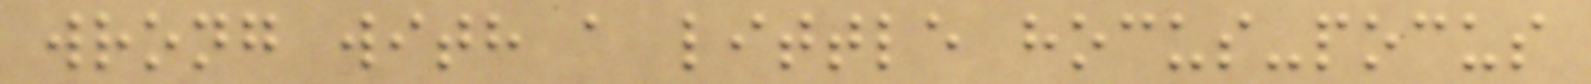wrong with a little hocus-pocus
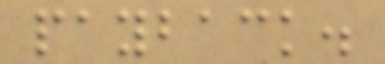payback.
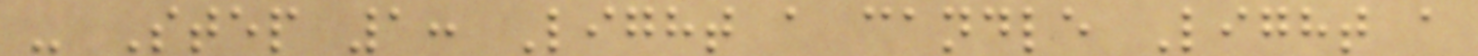- Step 1: Light a candle Light a
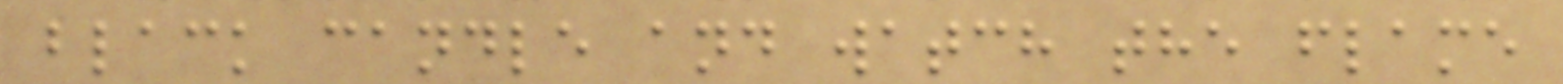black candle and watch the flame
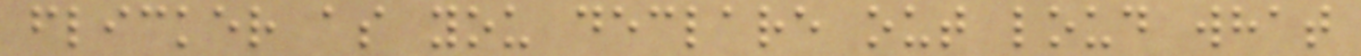flicker as you declare out loud what
